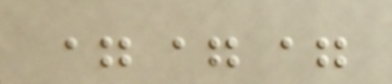===
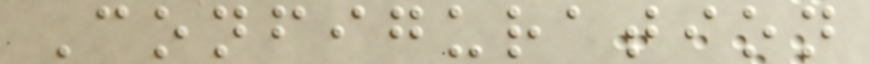Configuration
